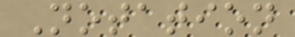Notation
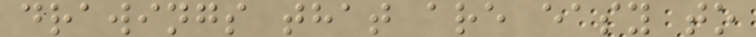drawings that are easy to
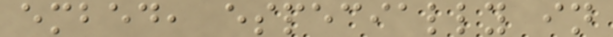embed, especially in
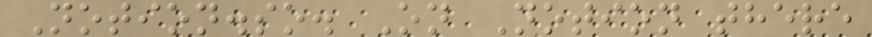Notion.so. On Notion there
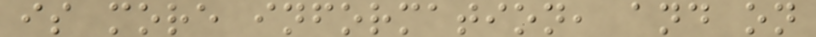is more information, and on
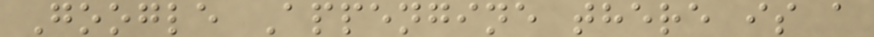Google Appengine there is a
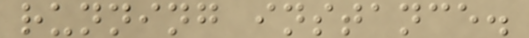running instance.
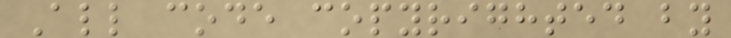All code copyrighted by
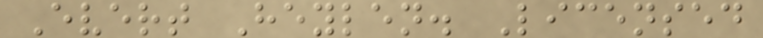Evert Heylen. Licensed
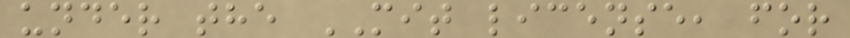under the MIT license, for
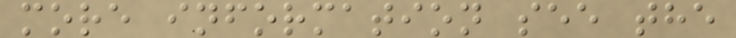more information see the
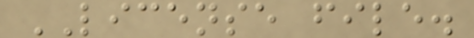LICENSE file.
